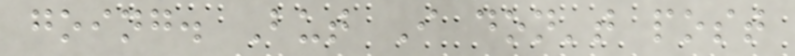going. But I don't post
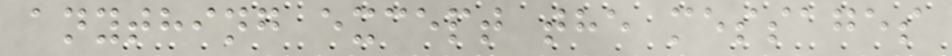anything except the messages
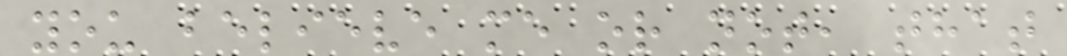you believe me or not, that
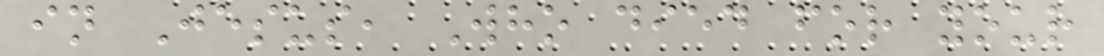in Jesus, Who died for your
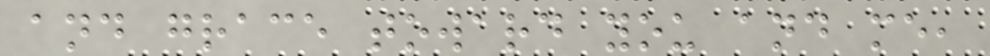and grace toward you and me,
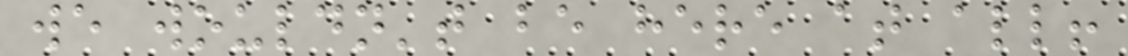we wouldn't be here at all!
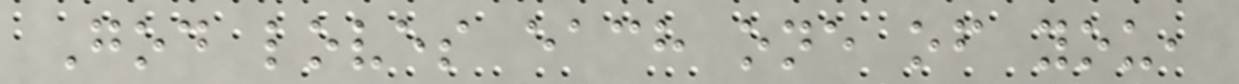God loves each one of you,
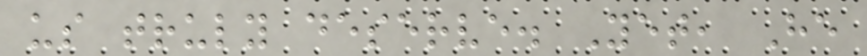us truly deserve. Yet, He
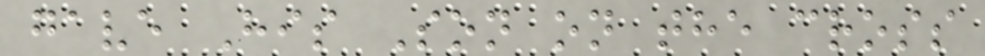gave His Son on the cross
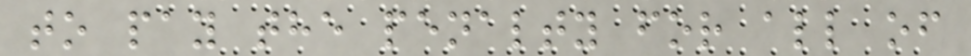to pay the penalty for all of
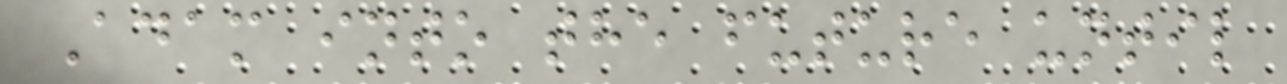Adam into the future until
